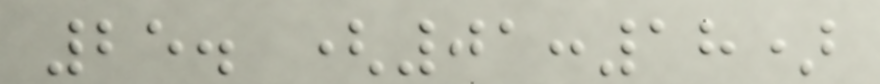25. (01:18)
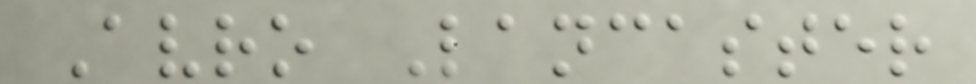Avro Lancaster
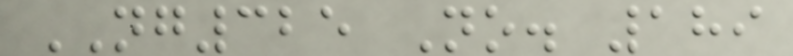NG325 No. 189
